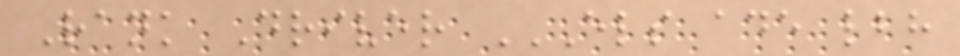Rank Driver ELS ADE LBH
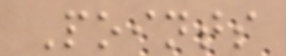Points
